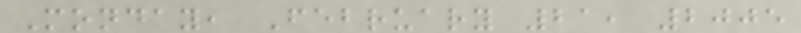Monday, February 21, 2005
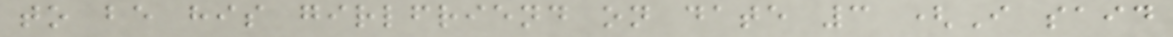to be his girlfriend on date 3 (I said
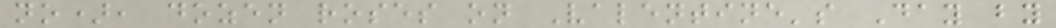no), dozen roses on Valentine's Day by
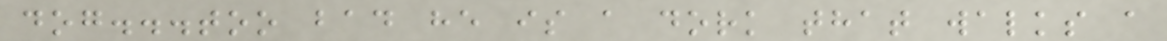dog...too bad he is a dork that walks a
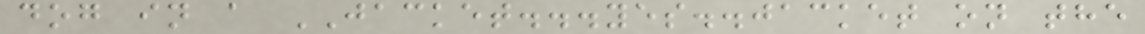dog in a JACKET...yes..jacket on the
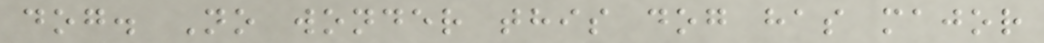dog. No wonder this dog has major
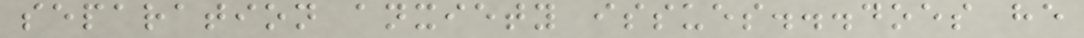separation anxiety issues...does he
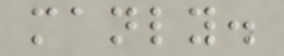manly.
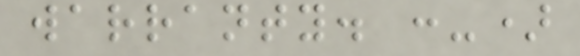warranty. :-)
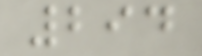294
